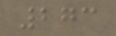273
